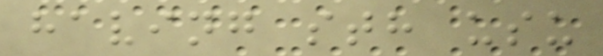having sth usu
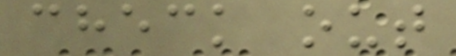check out
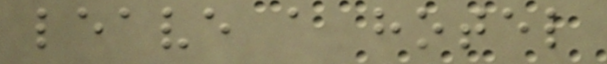leave a hotel
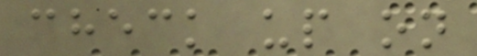check up on
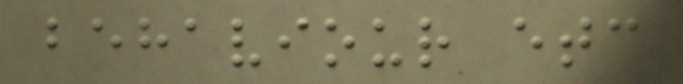behaviour etc
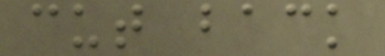cut back
